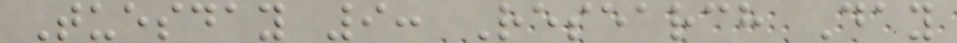Tuesday 9: Research Day
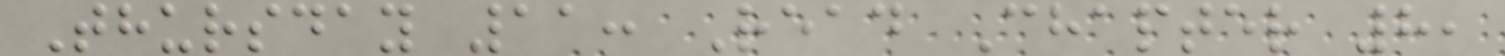Thursday 11: Read Chapter 8,
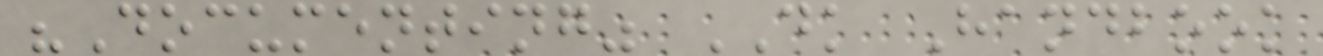"Documenting" DK Handbook
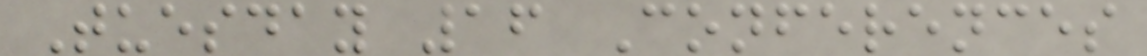Tuesday 16 Conferences
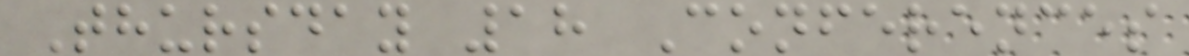Thursday 18 Conferences
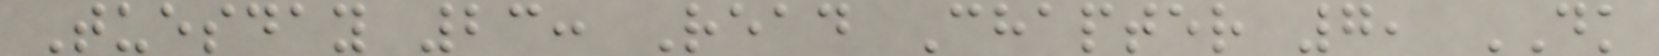Tuesday 23: Read Chapter 7, DK
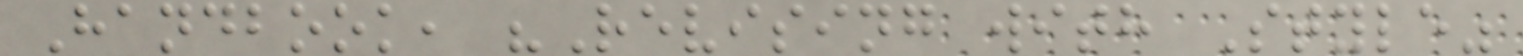Handbook, "Revising with Style"
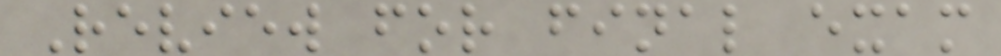Review for final exam
